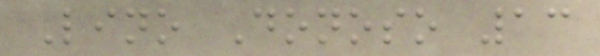Lino Donoso 13
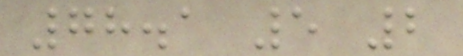78.1 5 2
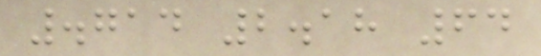.714 2.18 64
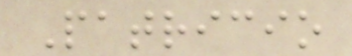Patricio
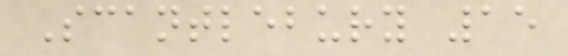Scantlebury 15
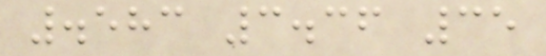.583 3.36 35
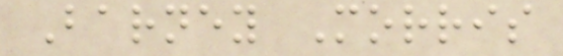Barney Morris
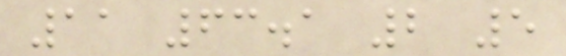11 63.1 2 5
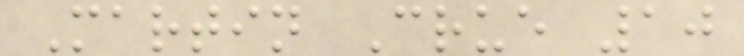Martin Crue 10
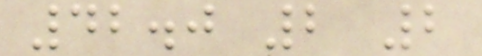42.0 2 2
